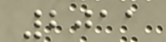2011
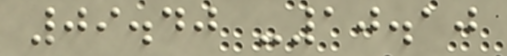09.40 -10.10
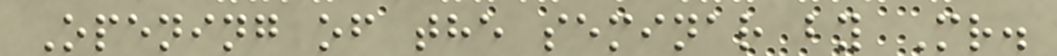Opening of the seminar by Mr.
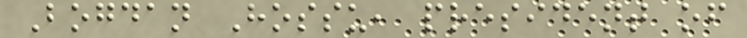Bogdan Hossu, president of
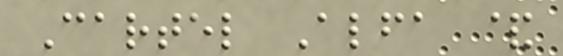Cartel Alfa &
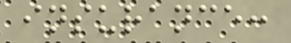insurance:
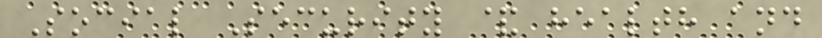Social Security & health and
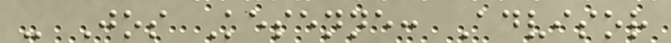- Jos Kesenne: Advisor
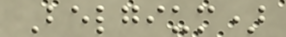Belgium)
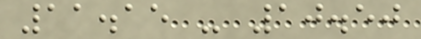11.15 - 10.50
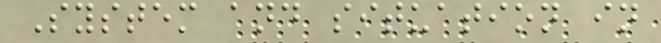System and situation in
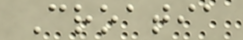Croatia
